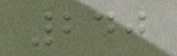240
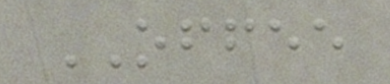OFFEE
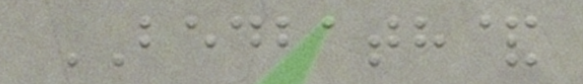BEDBATH&
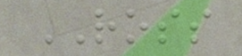ROSS
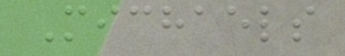Michaels
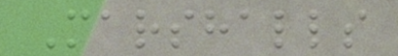Marshalls
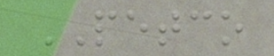PETCO
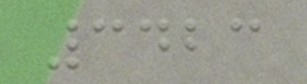3423
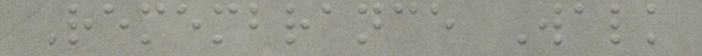Remembrance Walk
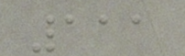111
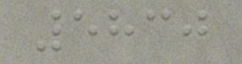5830
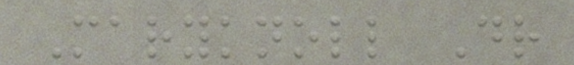Maryknoll Dr
